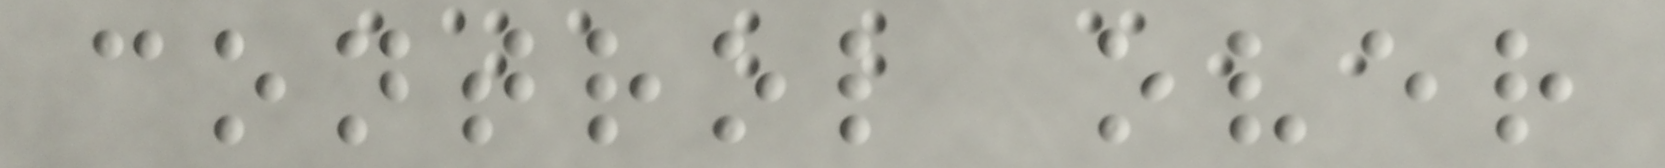control over
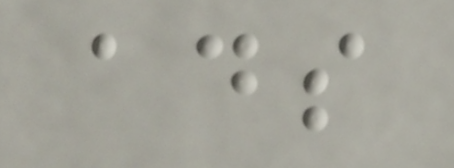ads
